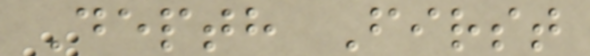Depth First
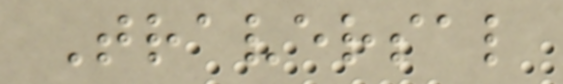Traversal
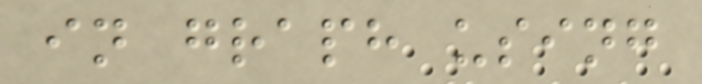in graph using
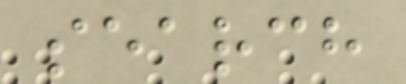search
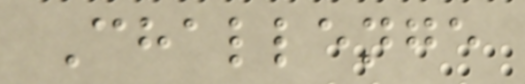Challenge
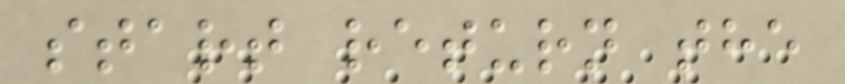start return the
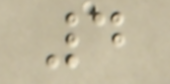4
